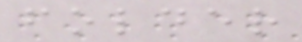folder
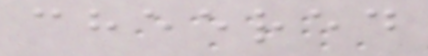cheered
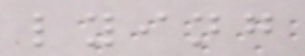lying
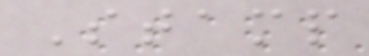Stamp
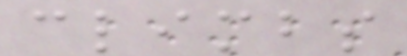climbs
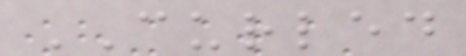CURLED
